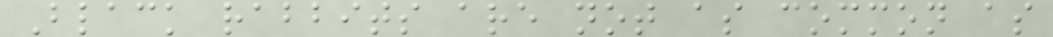Black rabbits are not as common as
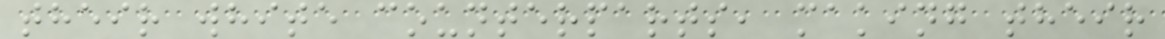their white counterparts, making their
